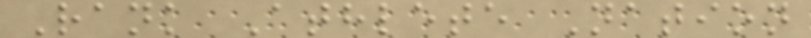Rank Athlete Nation
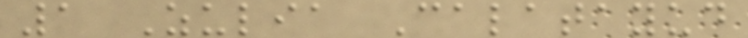1 Zulia Calatayud
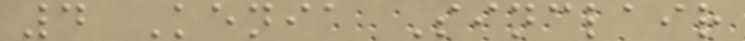4 Kenia Sinclair
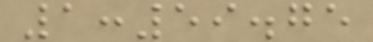1:59.75
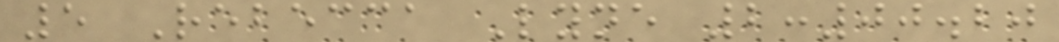5 Rebecca Lyne 2:00.20
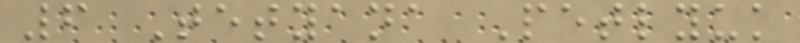6 Tetyana Petlyuk
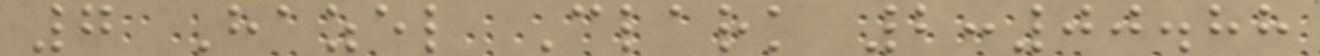7 Hazel Clark 2:00.88
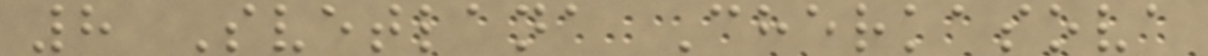8 Svetlana Cherkasova
